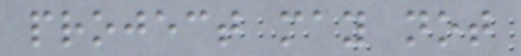project may not
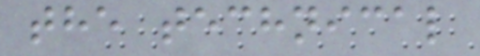the technical
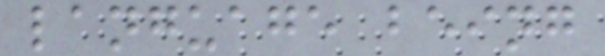language being
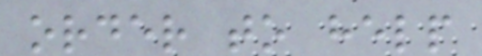order to help
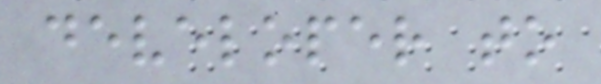developer to
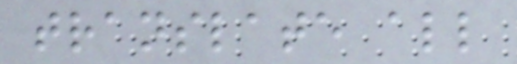translate all
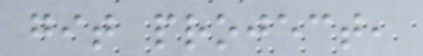git project,
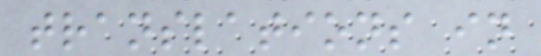translations in
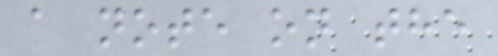a note on the
